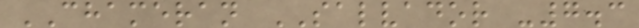CHAMERAN SALVADOR -7.3
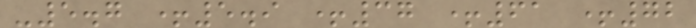-5.7 +5.9 +37 +61 +72
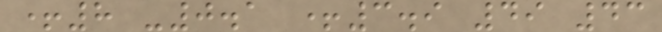+8 -0.1 +3.9 49 43
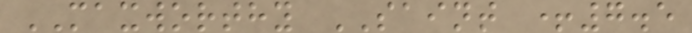MAXWORTHY SAINT +7.5
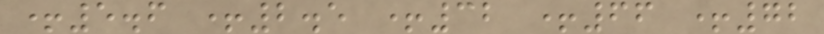+5.6 +2.5 +32 +66 +72
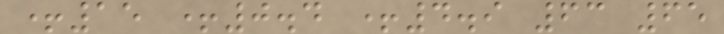+15 +0.4 +4.9 63 65
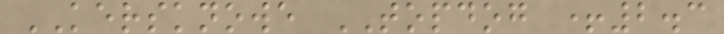KERSKNOWE TOPDOG +2.3
